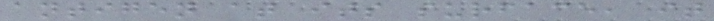antigen at its surface, it
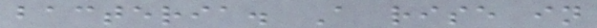bacteria. A rise in
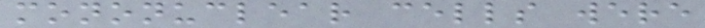mononuclear cells were
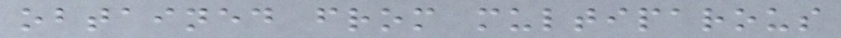obtained from multiparous
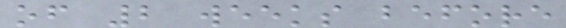of 2 weeks before
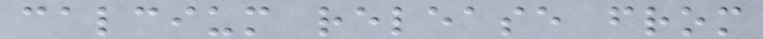calcium release from
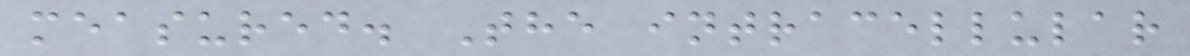measured. The intracellular
